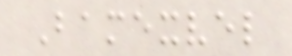Bamexvel
